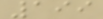199
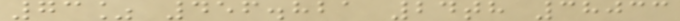73% 456.821 24th 38033
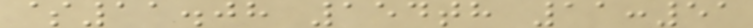$11.08 154th 11:51
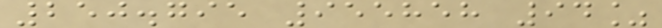250.795 955858 94%
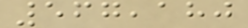567,180
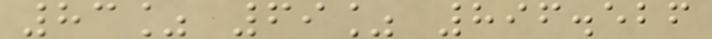83% 69% 896.526
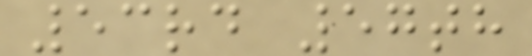53rd 57th
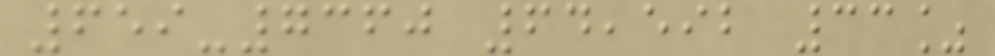659-7360 64,592 33%
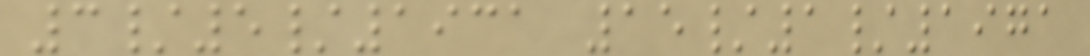3/5/1931 15/1/1971
